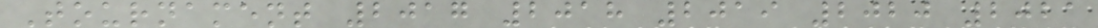Tournament 2017 2018 2019 2020 2021
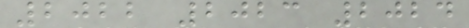2022 2023 2024
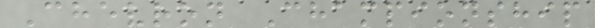Chevron Championship
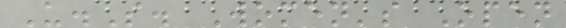U.S. Women's Open
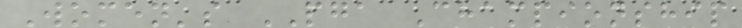Women's PGA Championship
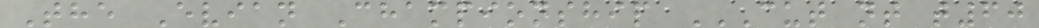The Evian Championship CUT NT T60
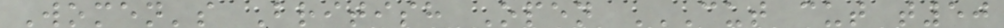Women's British Open CUT CUT T50
